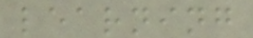learning
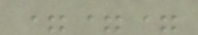===
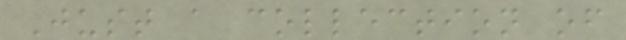Just a collection of
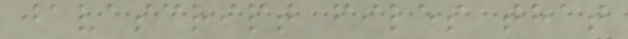javascript files that
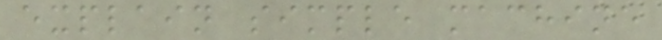explain simple machine
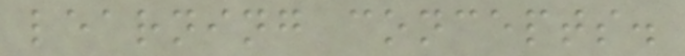learning concepts.
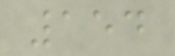154
